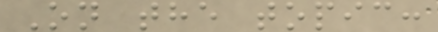On the topic:
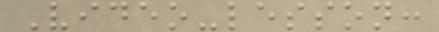Video-lesson:
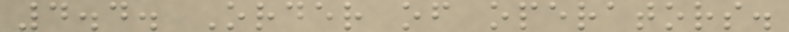4.4. Order of operators.
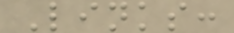Links:
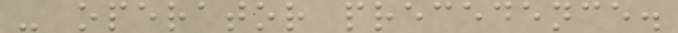- operator precedence.
